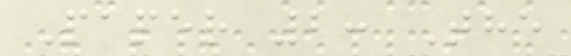Paper 2: The
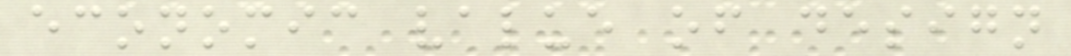economic value of design
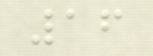16
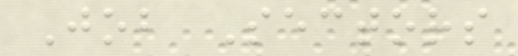Job Sectors
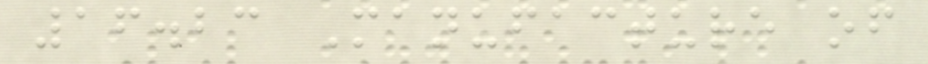16.23 Manufacture of
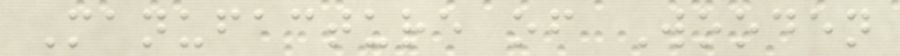Manufacture of Wooden
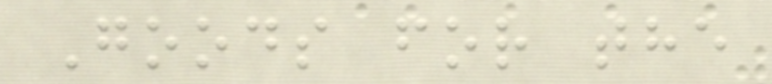Goods for the
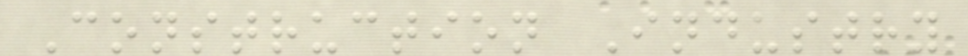Construction Industry
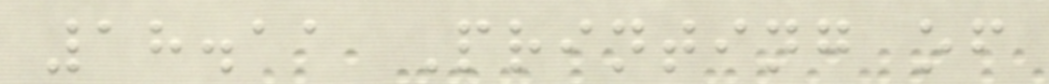18.11 Printing of
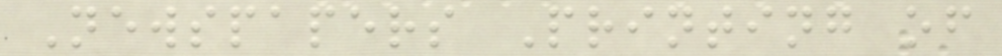Newspapers Printing of
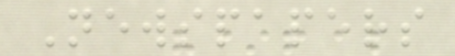Newspapers
